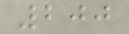200
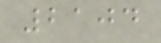2104
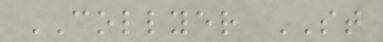COLLYER ST
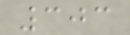303
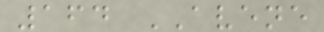164 AVENE
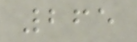265
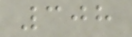308
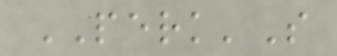PERK'S
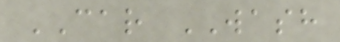CAR WASH
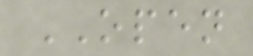OPEN
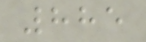885
